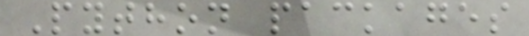Python packages
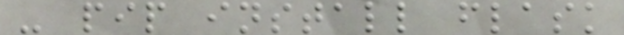- pip install flask
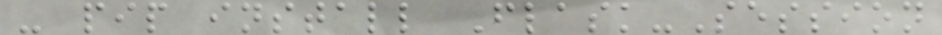- pip install Flask-Session
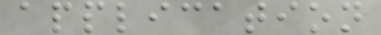application
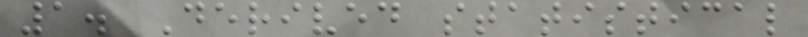1. Derived statistical
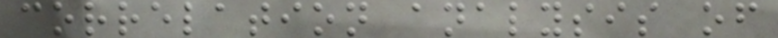correlation analysis of
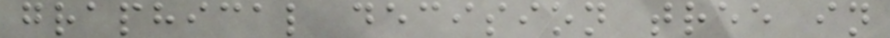graphical decision tree in
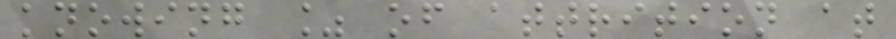knowing % of attrition at
